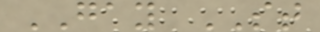GAY ST
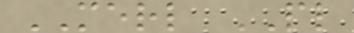MERL PL
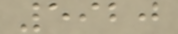5920
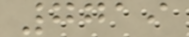7719
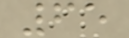65
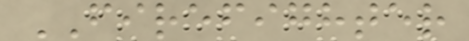FIREFIGHTER
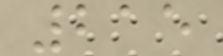215
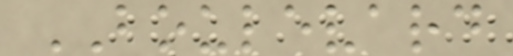BOULEVARD
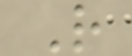R
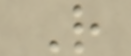R
